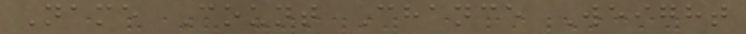Name Count Chance Weight
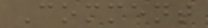Comment
